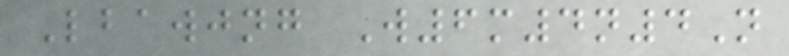Lbawjng W6m4n4N
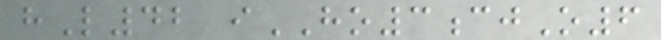hL42 iHO3cjO6
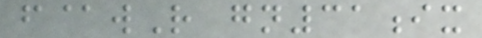f@wR gn31ix
